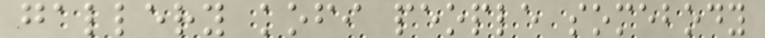gallery kofi people somebody
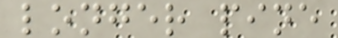longer pine
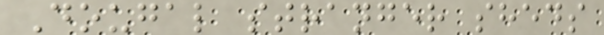Dougal stranger sheds
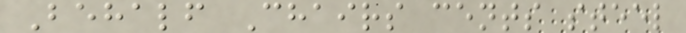Behalf Chairs cents steel
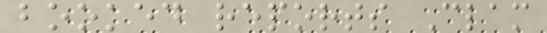booked reports Clam
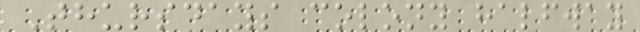Thursdays colony halfway
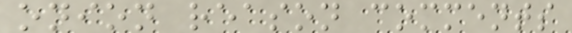onion reason comments
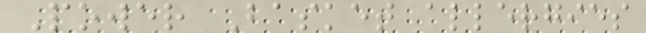Power Basket allergies
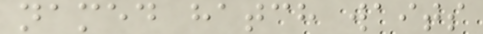named hatch waits
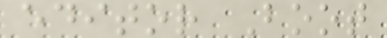editor Boot
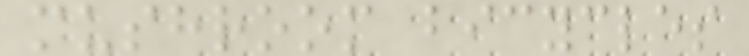mushroom bicycles
